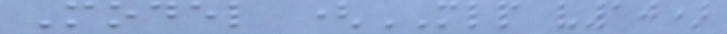Model (MLP v10)
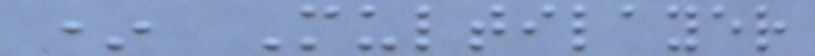* Multilayer
